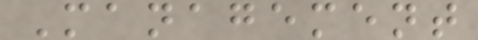Management
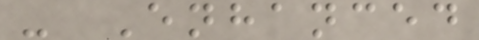- Enhanced
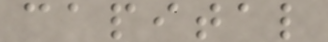capital
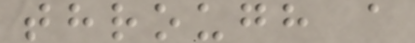through a
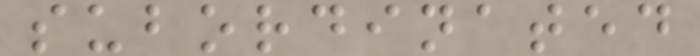subordinated
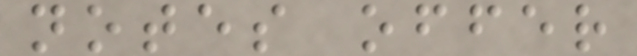notes offer
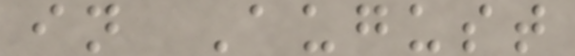in August
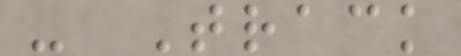- Track
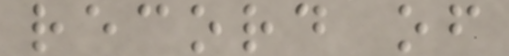record of
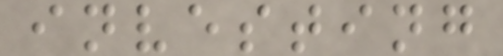investing
